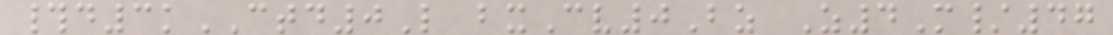#d3kCTD0L bxCv0Bz Z4M/47
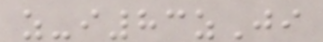z-i83zJi
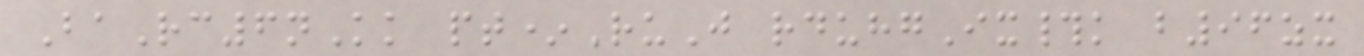BaRc6nKk pt*RuJ rduhgIx#k b96zx
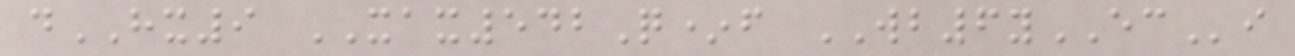dHX9 XAX542Q*f WB6yECi
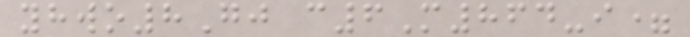yhwo8Gj c6M864-i=
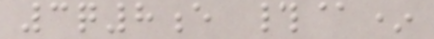3q8e #@*
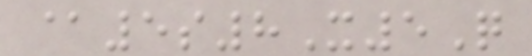@5s8X5Q
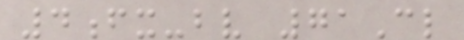4fx-bv 71Cl
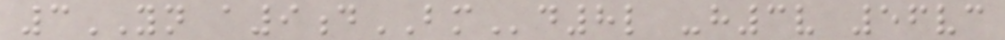3YN a9dBMd8l -h3v 56vc
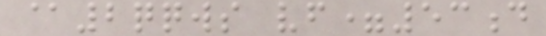@2qqws vf=53d
